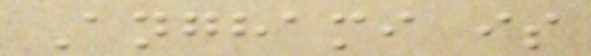Anghami is
